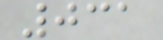031
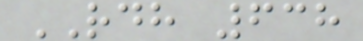RDH 638
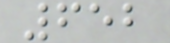652
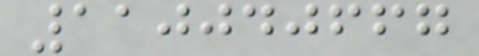110040667
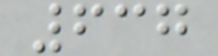637
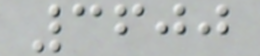3600
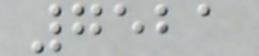7521
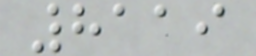8119
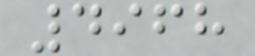4968
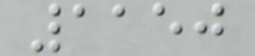1150
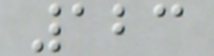123
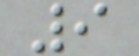9
